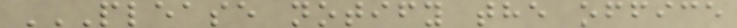PLEASE NOTIFY THE OFFICE
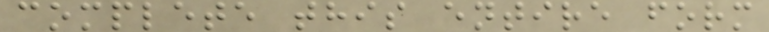complete this entire form
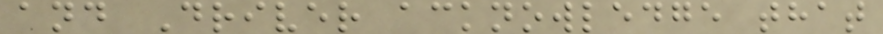and Driver acknowledge that
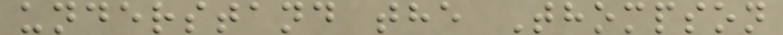understand the Thompson
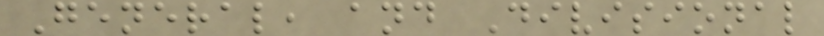General, and Divisional
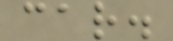car.
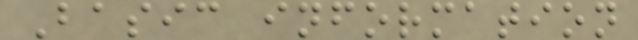Basic information
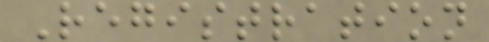Registration
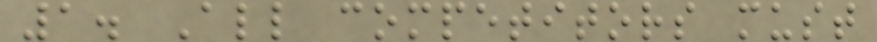1. All competitors must
